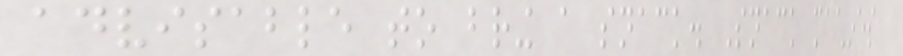advisable to bring a snack. Snack machines
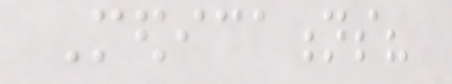Medications?
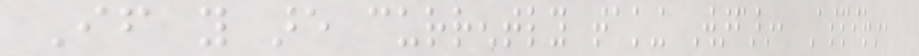If you are currently taking Warfarin, Aspirin,
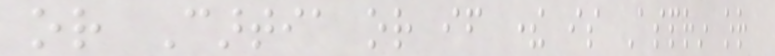or Cartia or if there is Asprin or
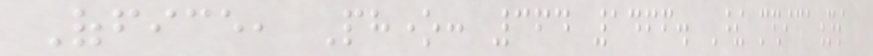Office, Phone: 364 1466. These medications
